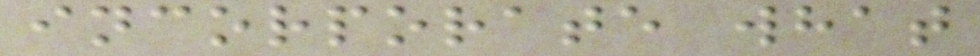incorporate what
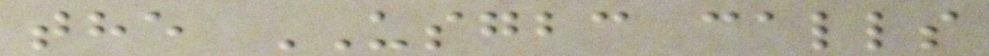the USGBC calls
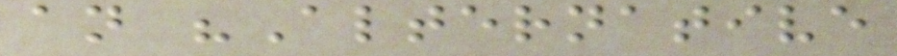an "Alternative
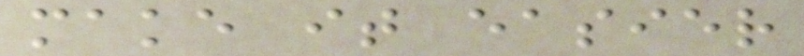make it easier
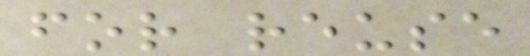for reuse
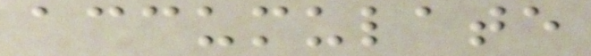accumulate
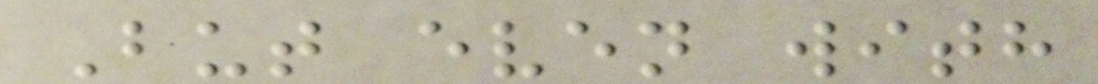But even with
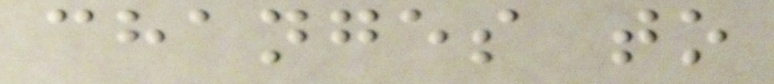changes to
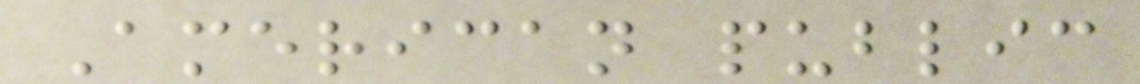American public
